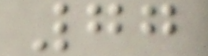77
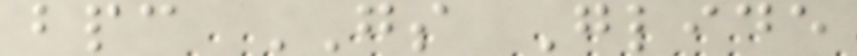bpc GS Glide
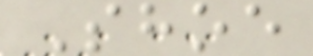Shoe
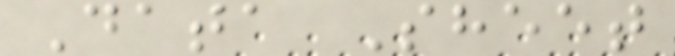Data Sheet
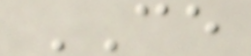CE
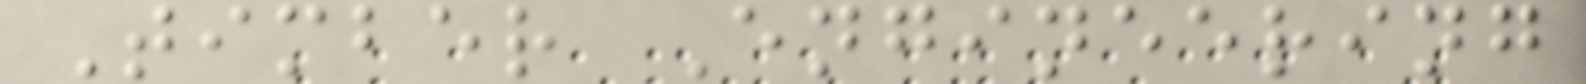Timber Engineering
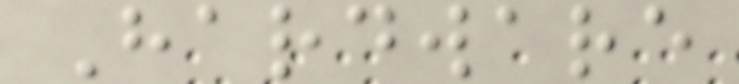Hardware
